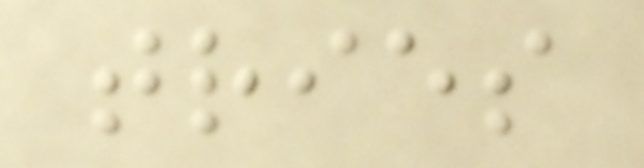tries
